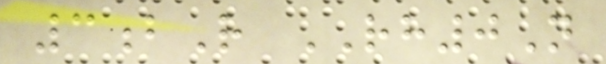3bR RH0N
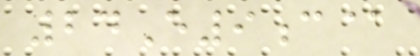24E9c@
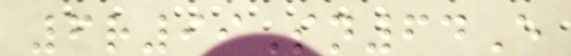6r99Sn64E
